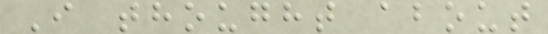I thought about
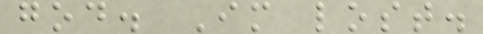god. Im lost.
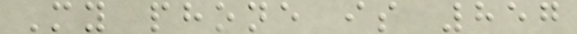My phone is 857
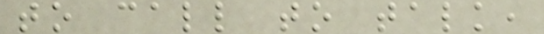to call to talk,
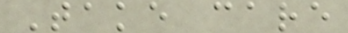Take care
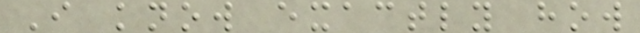I know exactly how
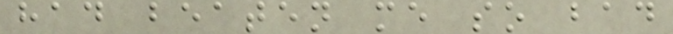had beaten me so bad
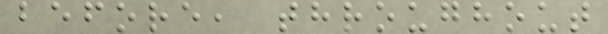before, throughout
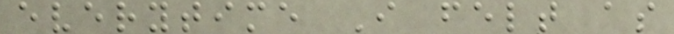everytime I felt as
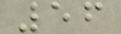56
